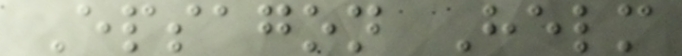Epsagon Helm
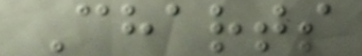Charts
